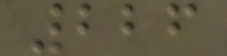226
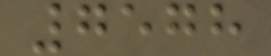7578
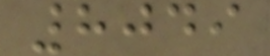8049
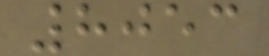8053
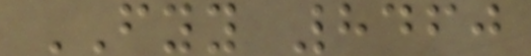FYY 8460
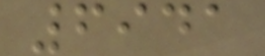6941
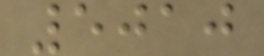5010
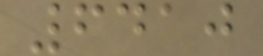6410
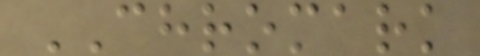CHROMARK
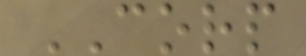CORP
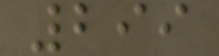299
